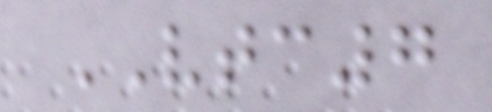VTC7
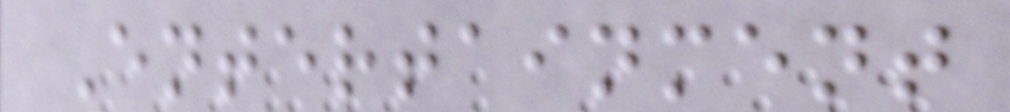Entertainment
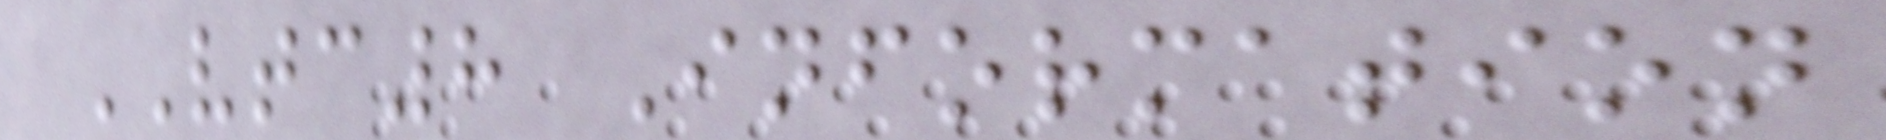VTC8 Information
